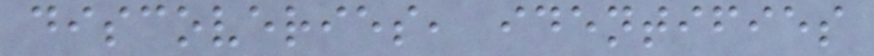discoveries, identifies
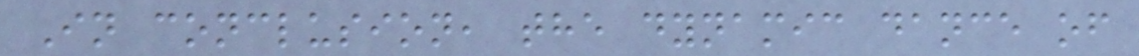In conclusion, the dynamic dance of
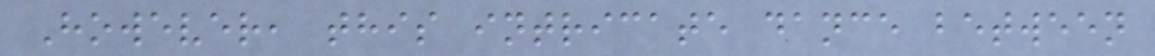However, this intricate dance between
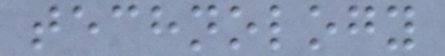technology
